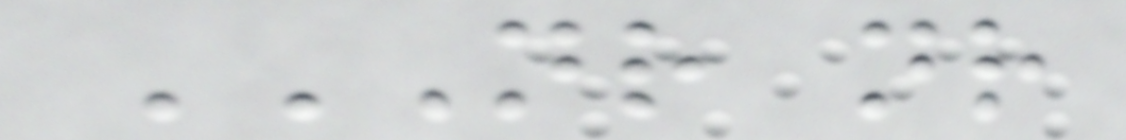NR NR
